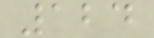124
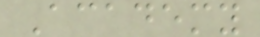Academy
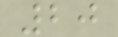20
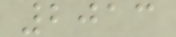2013
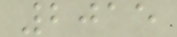2015
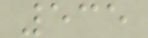535
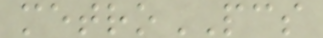metroPCS
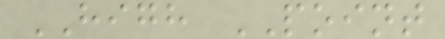HIGH POINT
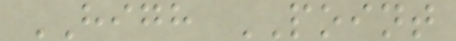HIGH POINT
